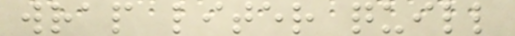wrap liter quill
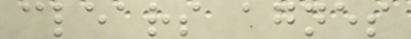clears agnes
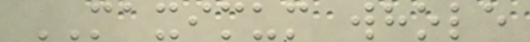MAXIMUM whole
